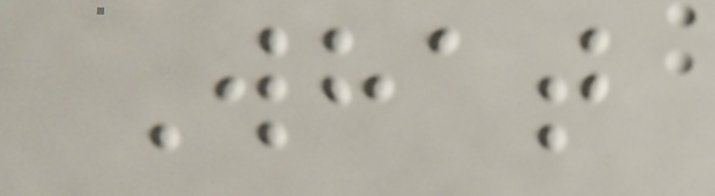What
